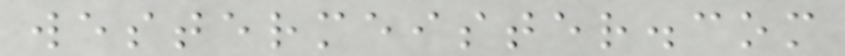westermeister.com
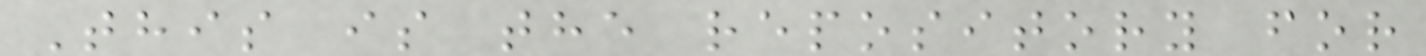This is the repository for
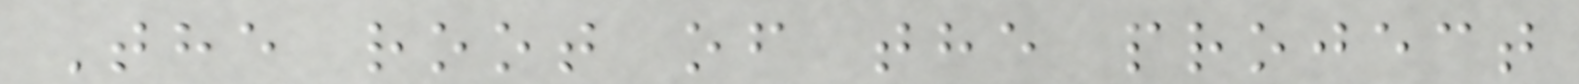The root of the project
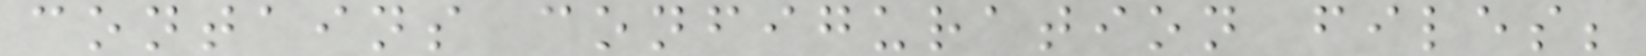contains configuration files;
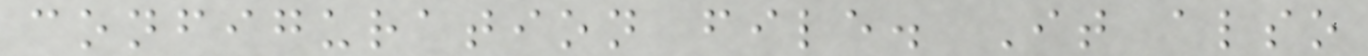configuration file. It also
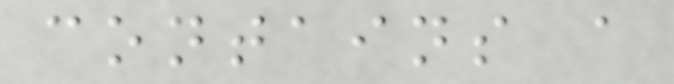contains a
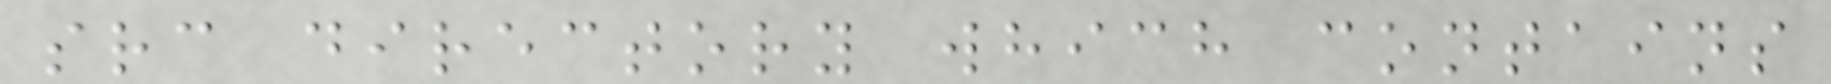src directory which contains
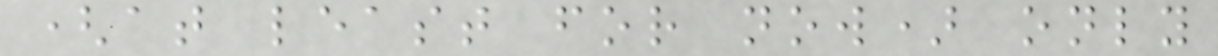(at least for now) only
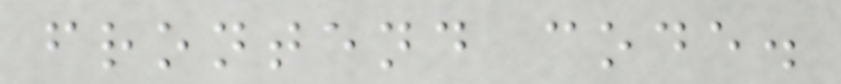frontend code.
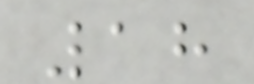18
